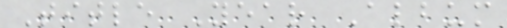Title Year Album
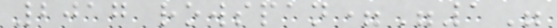2017 rowspan="1"
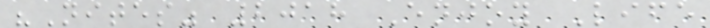"Nites" 2018 Enjoy Life
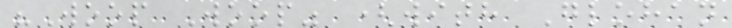"Woop Woop" (with Glohan
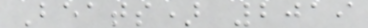Beats) 2019
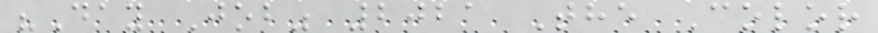"Day Job" 2021 The Color
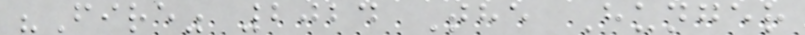"Fire" 2024 The Hunger
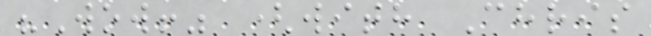"Wow!" (with Chris
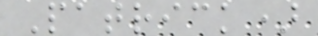Patrick)
